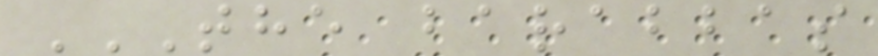THE BARABBAS
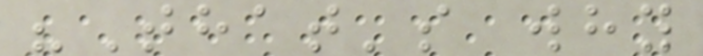"That's why
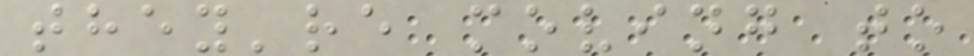they're moving to
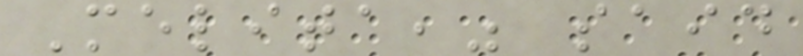Melita," said
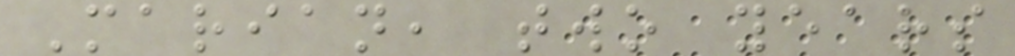Marian, two years
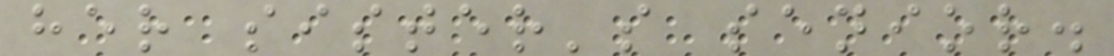her sister's senior.
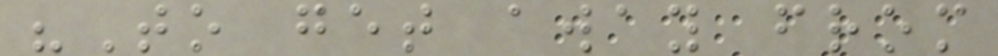"To get away from
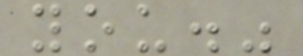you."
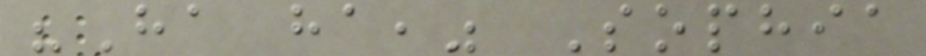"Ha ha," Sophia
